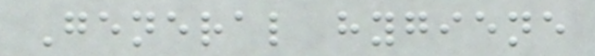General hygiene
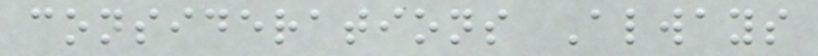considerations Always
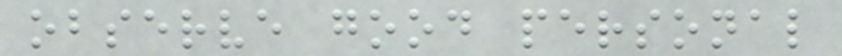observe good personal
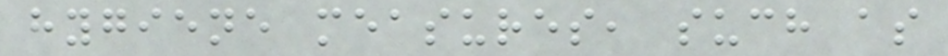hygiene measures, such as
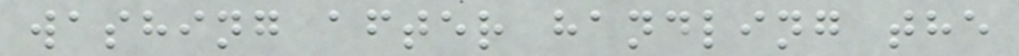washing after handling the
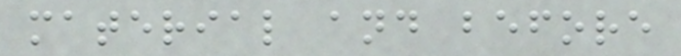material and before
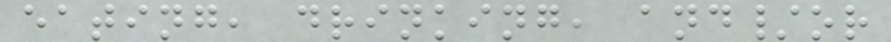eating, drinking, and/or
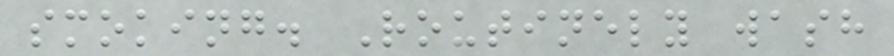smoking. Routinely wash
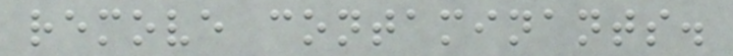remove contaminants.
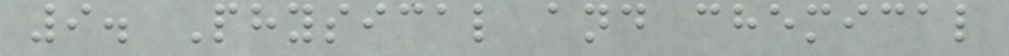9. Physical and chemical
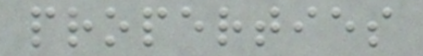properties
